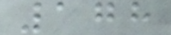178
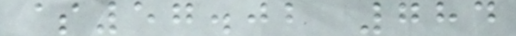$57.02 784
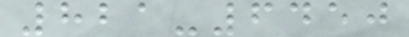821-6450
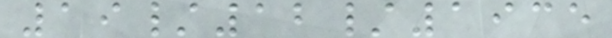19/12/1935
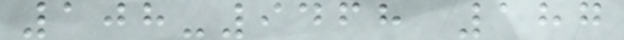108-9468 187
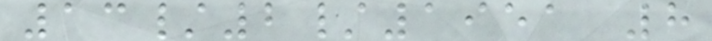13/2/1951 8
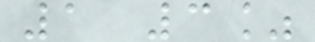1 3%
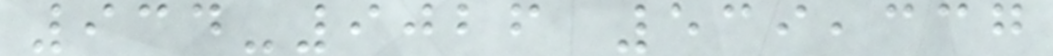934-9026 539,337
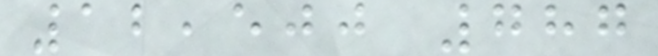12,500 787
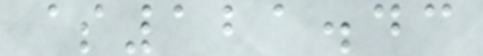$121.43
